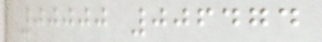00000 006474
